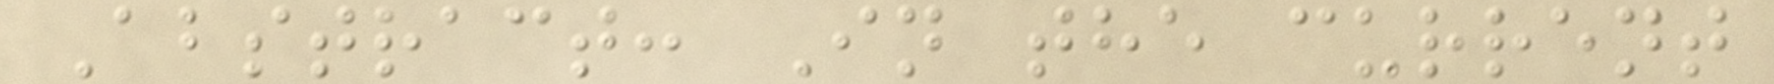Abstract: In the current
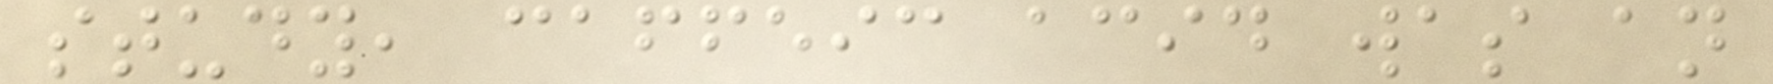study, caffeic acid was an
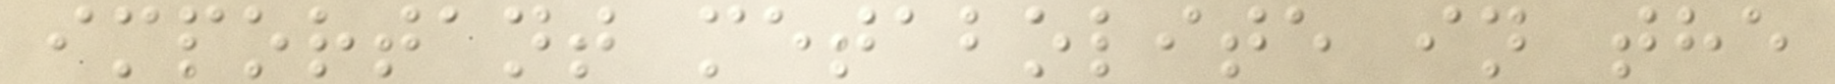important metabolite in the
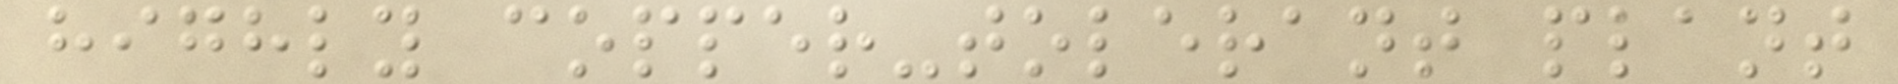highly copper-tolerant plant
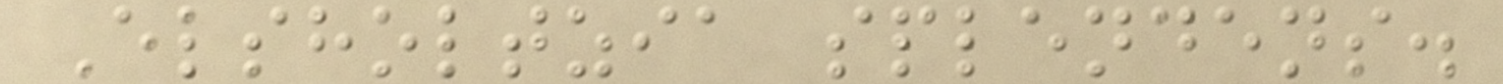Elsholtzia splendens.
